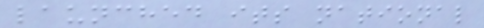launched its national
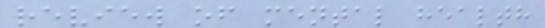review of mental health
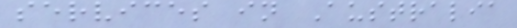services in Australia
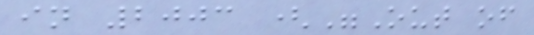in 2003 ("Out of
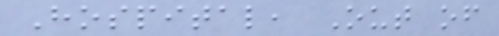Hospital, Out of
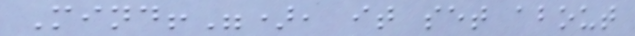Mind!"), it set about
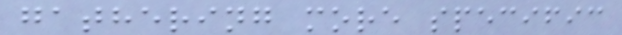gathering more specific
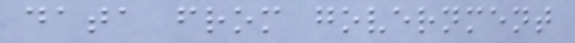data from government
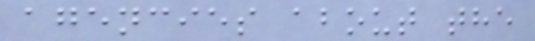agencies about the
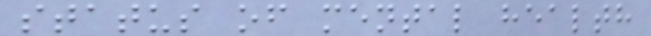status of mental health
